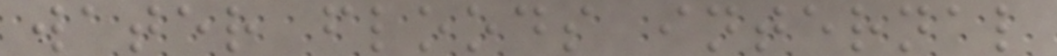water floods internal
